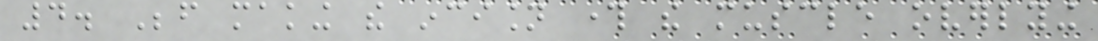4. Before making the incision through the muscle overlying
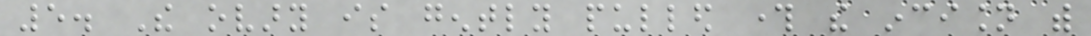5. The ovary is gently pulled through the incision with
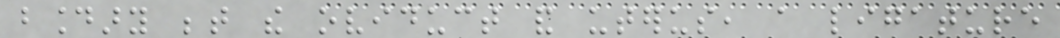boundary between the oviduct and uterus, a ligature
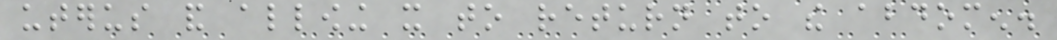uterus and allowing it to return to the abdomen.
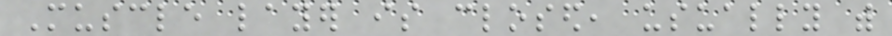Muscle layer is closed, usually with
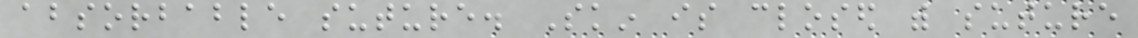absorbable suture. Skin is closed with suture
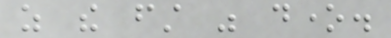as the first was done.
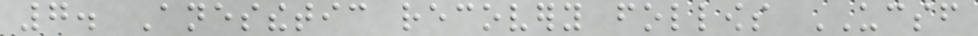7. Anesthetic recovery follows UCSF
